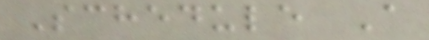Schedule A
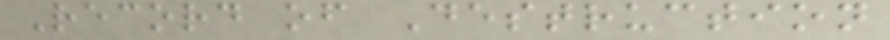Record of Destruction
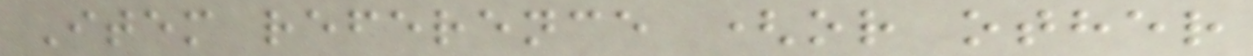Item reference (or other
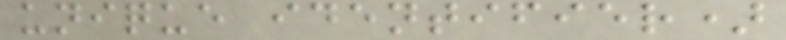unique identifier)
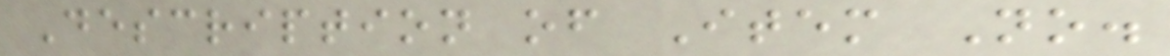Description of Item No.
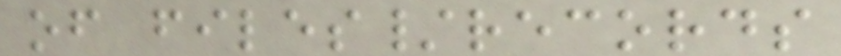of files/records
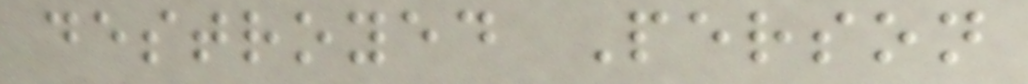destroyed Person
